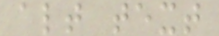alt text
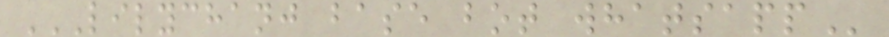LILYCHANJ BASE BOT WHATSAPP
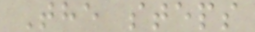The steps
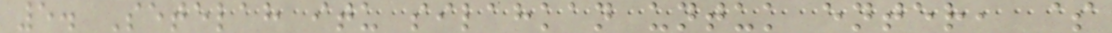5. Setelah itu silahkan untuk enter, $
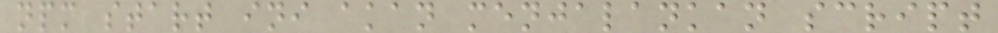npm start ini akan menjalankan script
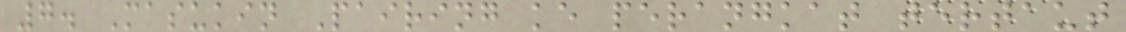7. Masukin Pairing ke perangkat tertaut
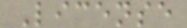License
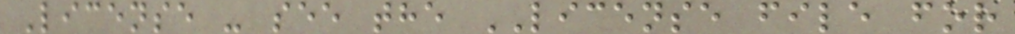License - see the LICENSE file for
